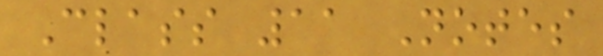Class 11 Notes
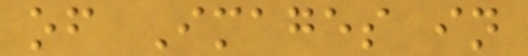of Images in
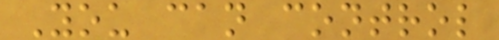You can control
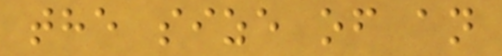the size of an
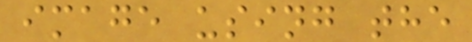image using the
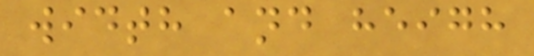width and heigh
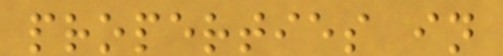properties in
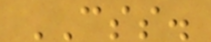CSS.
